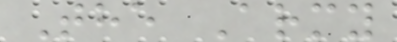The Army
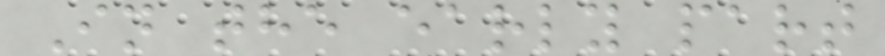In the early part
